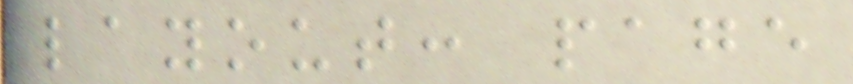layout: page
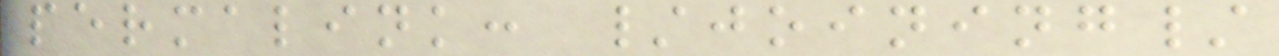permalink: /joining/
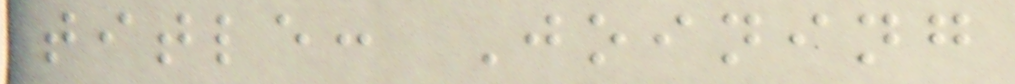title: Joining
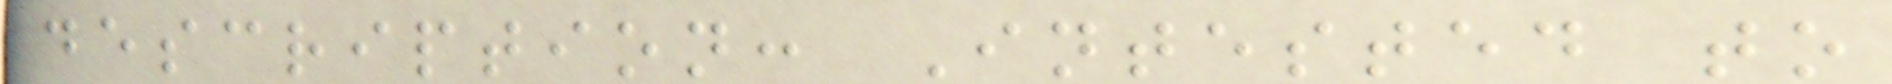description: Intested to
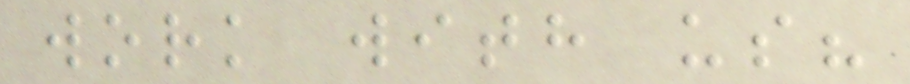work with us?
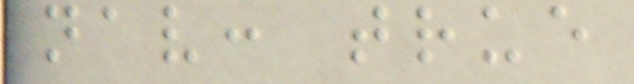nav: true
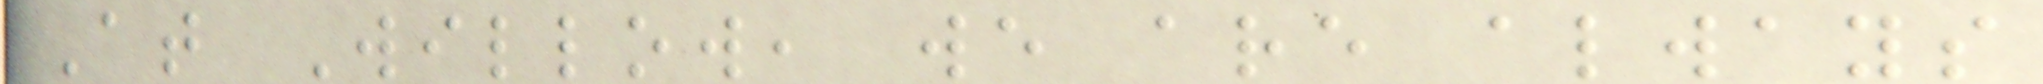At Willow, we are always
